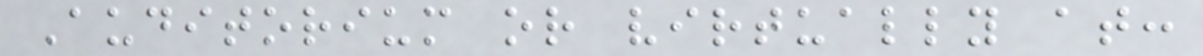Auditorium or virtually at:
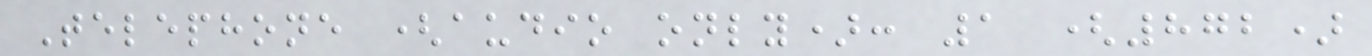Telephone (audio only): 1 (872)
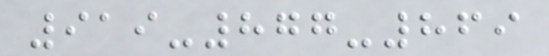919-877-869
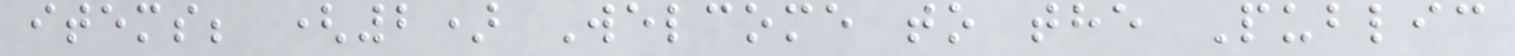items; (2) Welcome to the Public
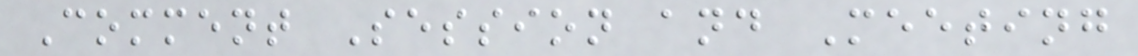Comment Session and Meeting
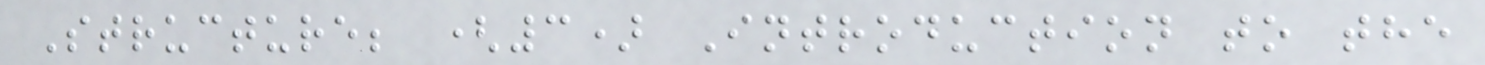Structure; (3) Introduction to the
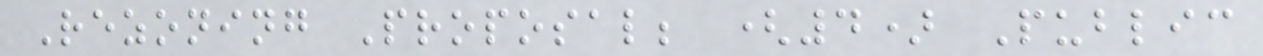Rezoning Proposal; (4) Public
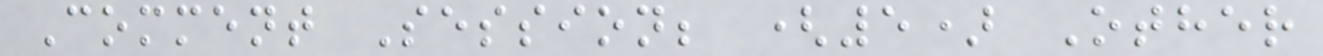Comment Session; (5) Other
